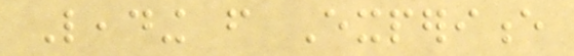Leading from Experience
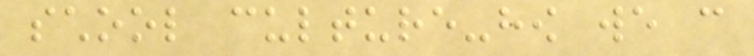school culture-how we can
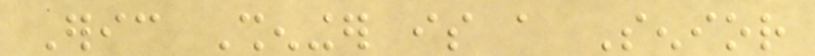Eric Sheninger is a Senior
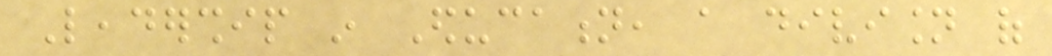Leadership in Education, a division of
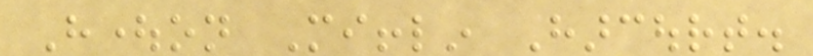Houghton Mifflin Harcourt.
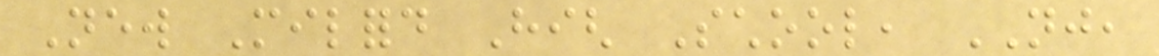New Milford High School, NJ,
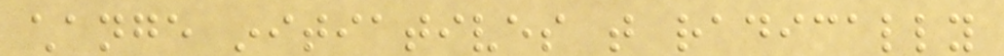change initiatives that radically
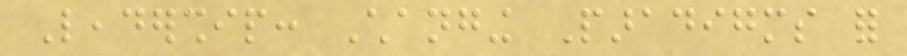Leadership: Changing Paradigms for
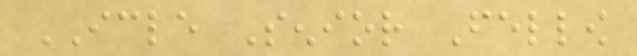ICLE Senior Fellow
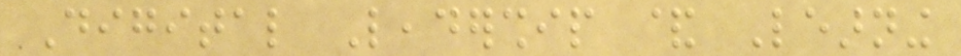Digital Leadership & Learning
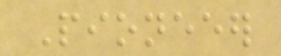Pioneeer
